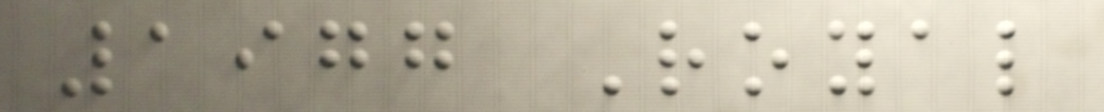1977 Royal
